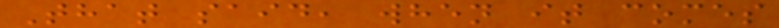That said, when it comes
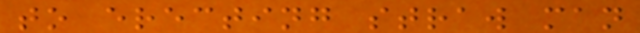to erecting straw man
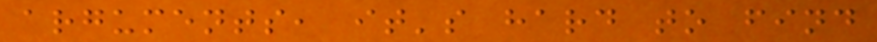arguments, it's hard to find
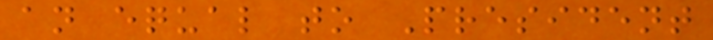an equal to President
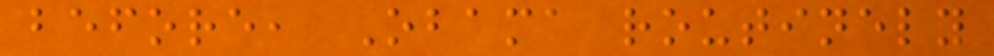before, Obama routinely
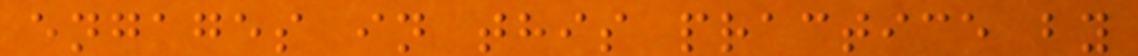engages in this practice by
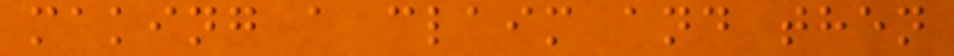making a claim and then
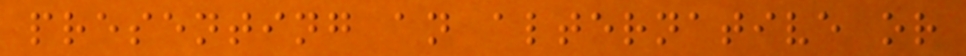presenting an alternative or
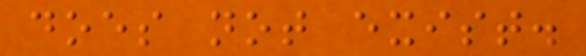does not exist.
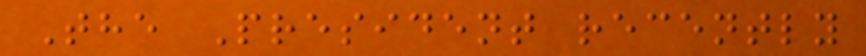The President recently
